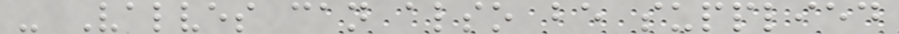- Valves can also be supplied
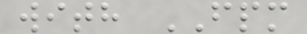with FPM
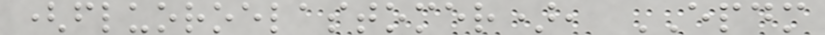(fluoroelastomer), EPDM
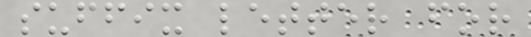suffix letter for
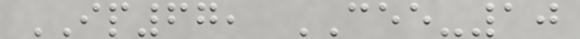IP67, CEE-10
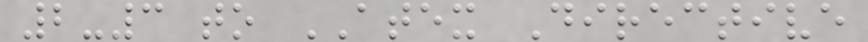2-3 to ATEX Directive
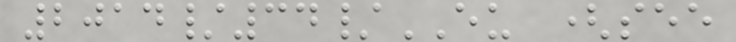2014/34/EU (see
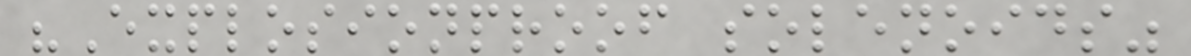"Explosionproof solenoids"
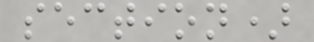section)
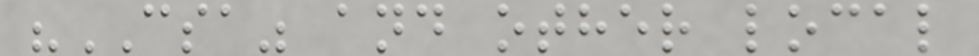"CSA" and other local
